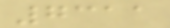7311
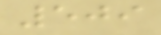509
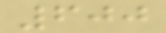600
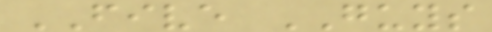FIVE GUYS
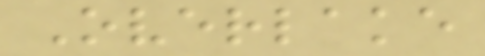Overlake
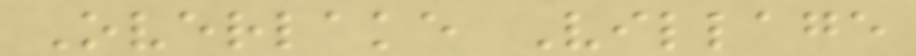Overlake Village
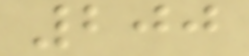200
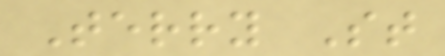Terry St
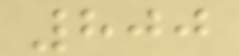800
